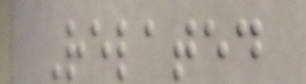Related
